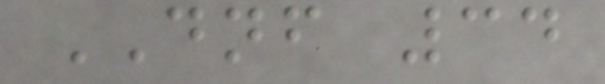DNF 34
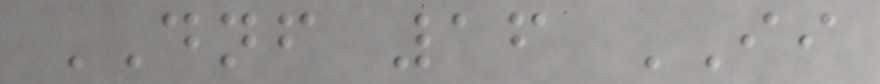DNF 16 II
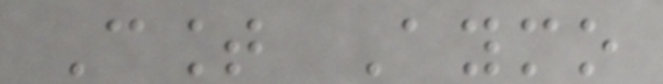Count Aymo
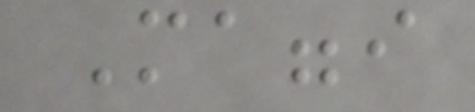Maggi
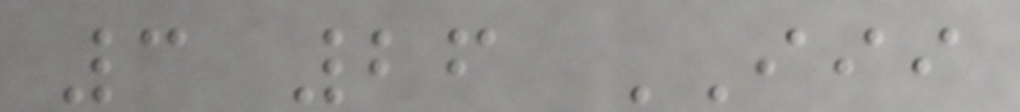3 26 III
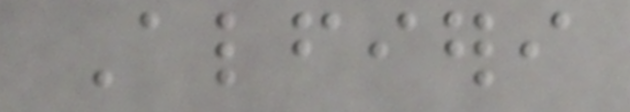Alfieri
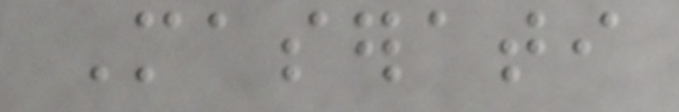Maserati
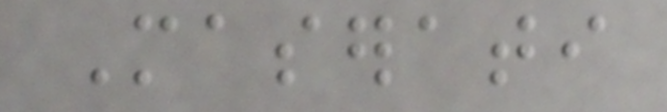Maserati
